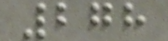278
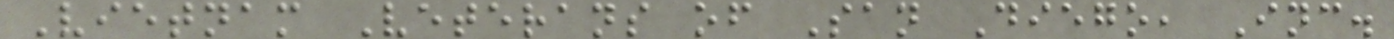Vietnam Veterans of San Diego, Inc.
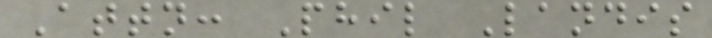Attn: Phil Landis
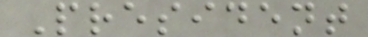President
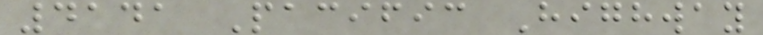4141 Pacific Highway
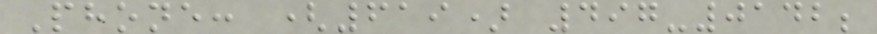Phone: (619) 497-0142;
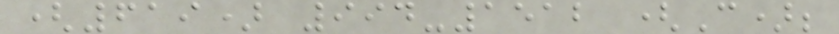(619) 994-1512 (C);
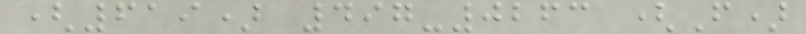(619) 497-0263 (F)
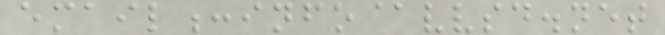email:info@vvsd.net
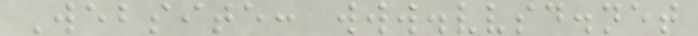Website: www.vvsd.net
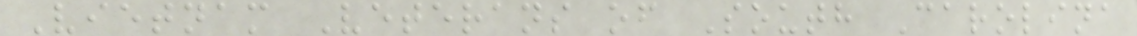Vietnam Veterans of South Carolina
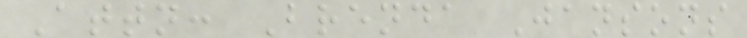Attn: Brenda Jansons
